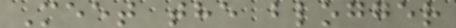Meet the blogger
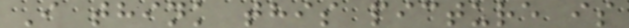I think this picture is
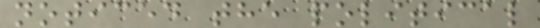noticed the political
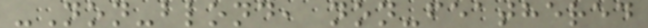-Non-blond, non-feathered
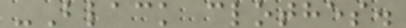-Black clothes.
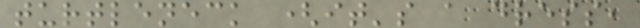turtleneck (it's a dress,
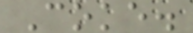Coke.
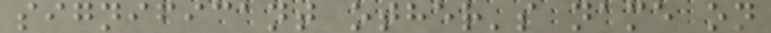significant other's name on
